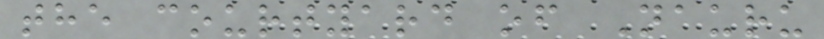the courtyard of Nauru
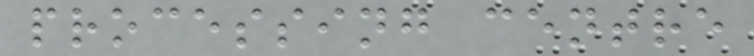processing centre
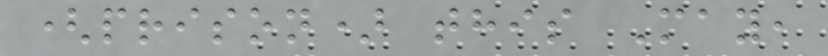(prison) this May,
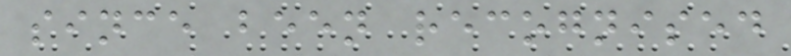since been recognised
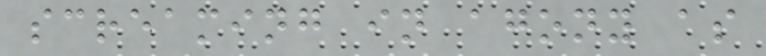screaming in agony as
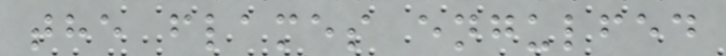the flames engulfed
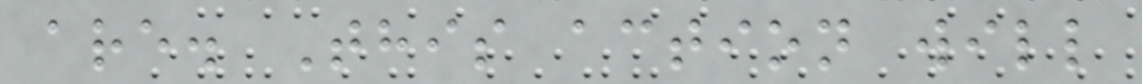are. This action will
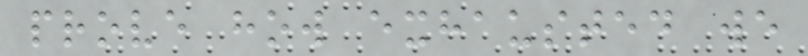prove how exhausted we
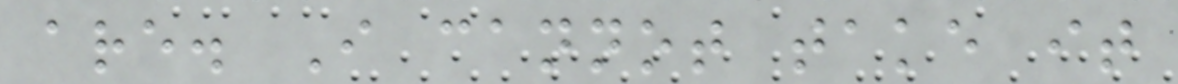are. I cannot take it
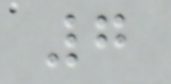7
